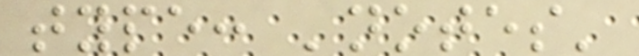type: 'notes'
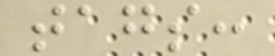tags:
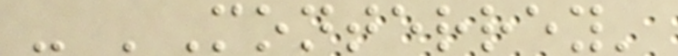- 'Monterrey'
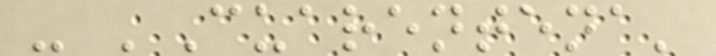- 'Cuarentena'
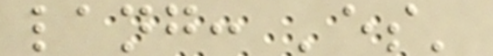lang: 'es'
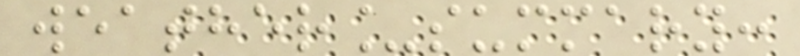weather_summary:
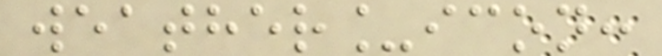weather_icon:
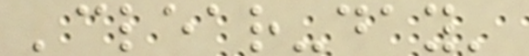'clear-day'
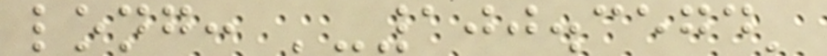long: '-100.3574'
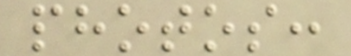photos:
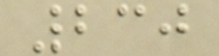230
